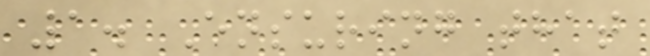1. Ensuring that
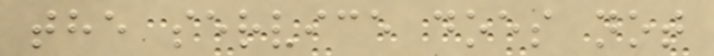the service does not
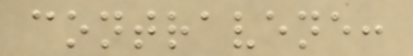contravene:
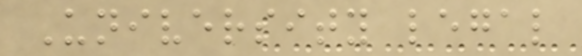University legal
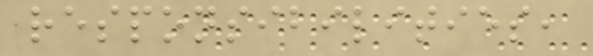responsibilities,
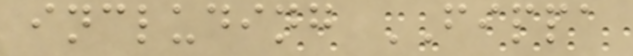including FIPPA
